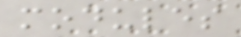modules
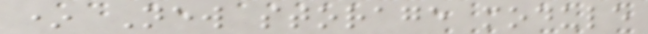* New storage module
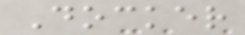Docker
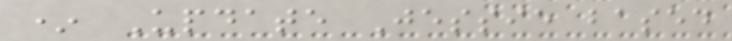* Update Jessie based
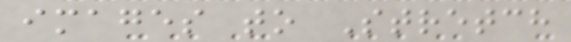images to Stretch
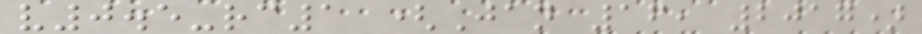v0.5-rc1 (Jan 16, 2017)
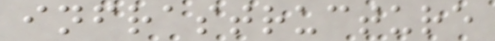infrastructure
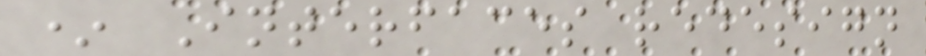* Interfaces redesign
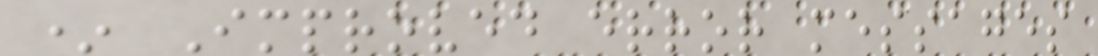* Improved error messages
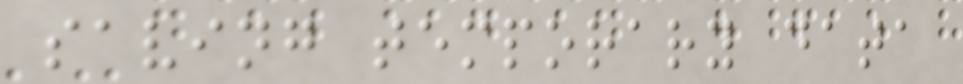saving temporary data
